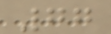77
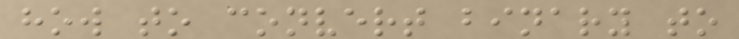how to convert binary to
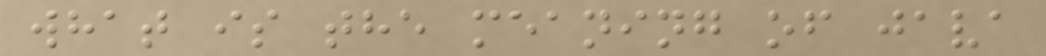what is the meaning of java
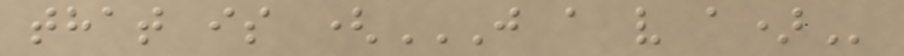that is (J A V A)
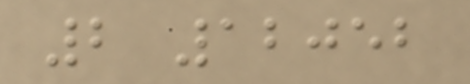2 12052
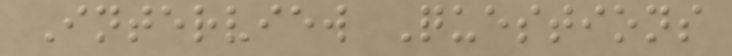Interview Questions
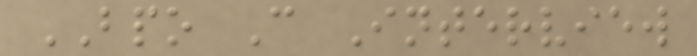BPO C Interview
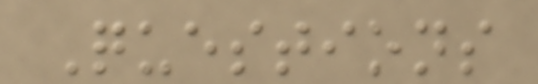Questions
